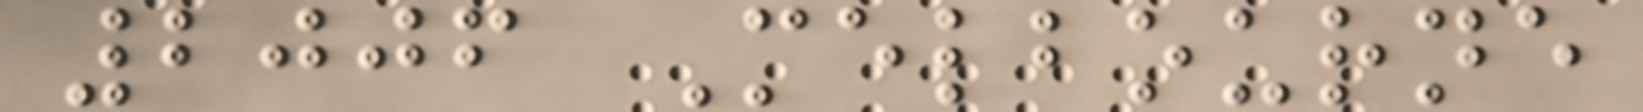2006 Melbourne
